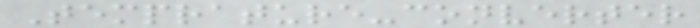Temprature-converter
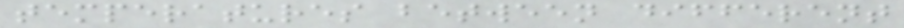temperatures between different
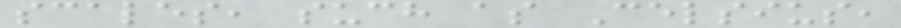scales, such as Celsius,
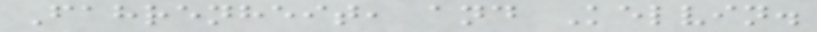Fahrenheit, and Kelvin.
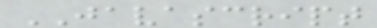JAVASCRIPT
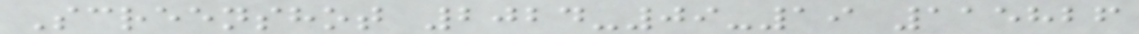Screenshot 2024-09-19 115826
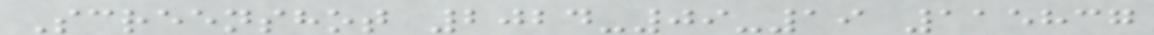Screenshot 2024-09-19 115837
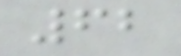62
